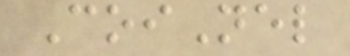CoiNel
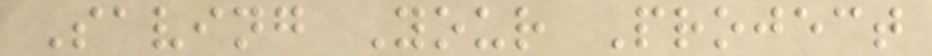Saving Your Project
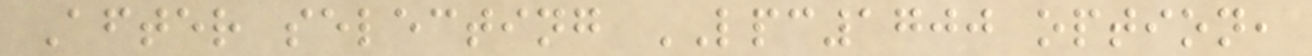After selecting LPC1700 option,
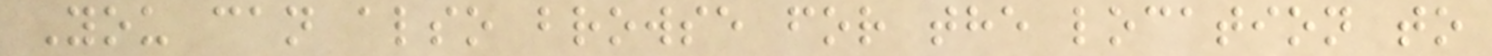You can also browse for the location to
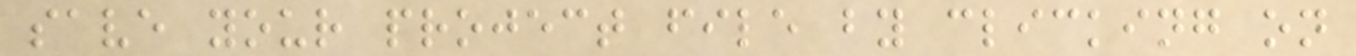save your project file by clicking on
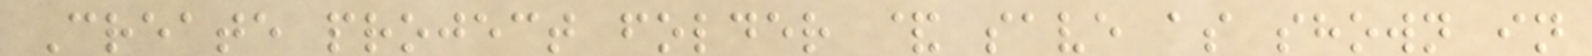Create project folder & save as shown in
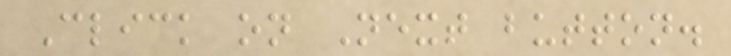Click on Next button.
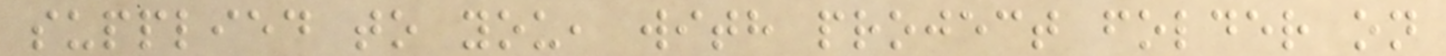supplied to you, with project folder on
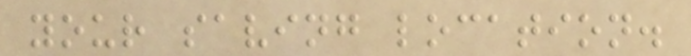your saving location.
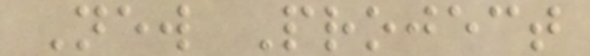New Project
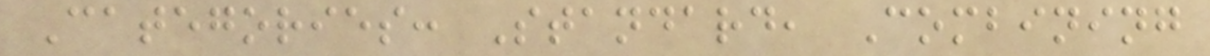Categories: Standard, Combining
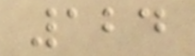124
